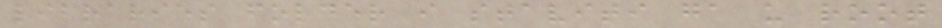libraries folder i staviti ga u root
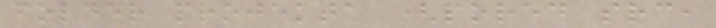folder projekta (pored src,
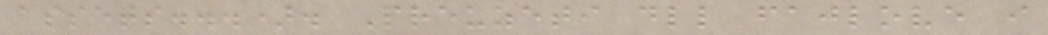assets...). Preuzeti dll fajlove i
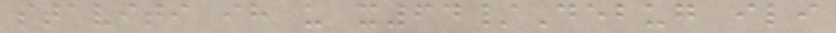staviti ih u x64/Debug ili
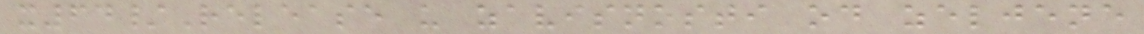x64/Release u zavisnosti od zeljene
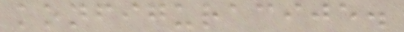konfiguracije.
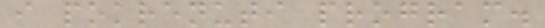i pokrenuti program.
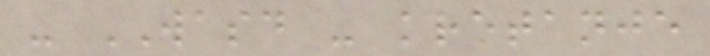- WASD - kretanje
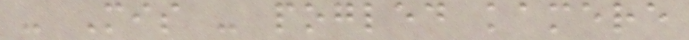- Mis - pogled kamere
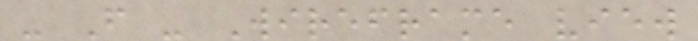- F - Wireframe view
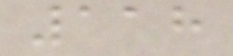118
